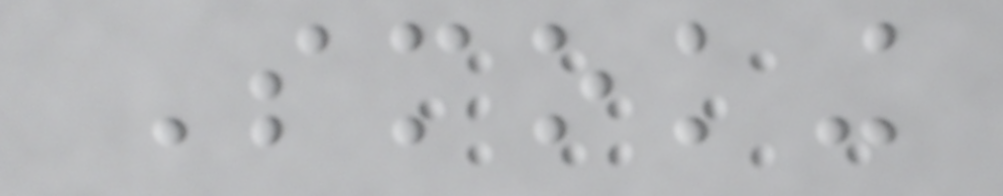Smoking
